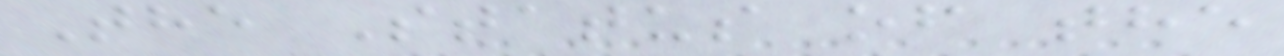The Status of the
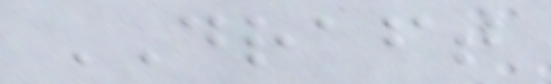DRAFT
